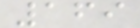169
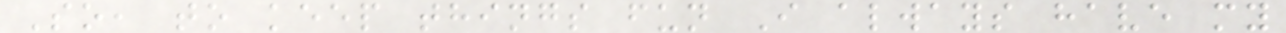So, to keep things fun I always have my
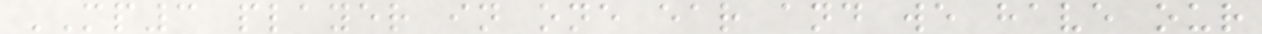MP3 player in one ear and we have our
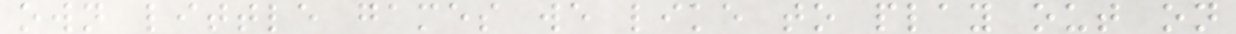own little games we like to play out on
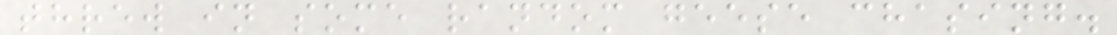threw in some random geese chasing.
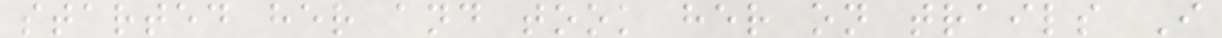started her and took her on trails I
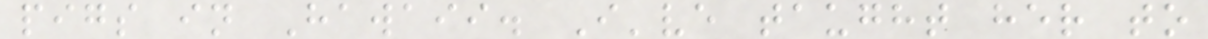pigs in Hawaii. I've taught her to
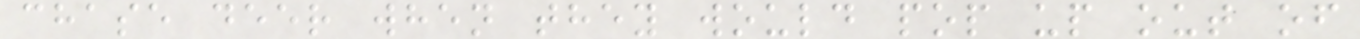chase deer when they would pop up out of
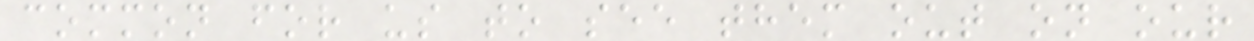common for us to see them out on our
